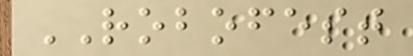ROBOFEST
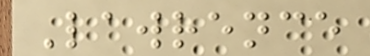Lawrence
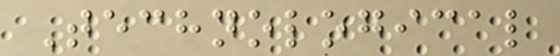Technological
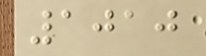1010
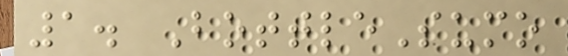1. BottleSumo
